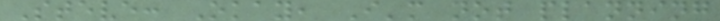Steve: Okay, I'm not planning
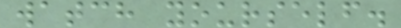watch yourself.
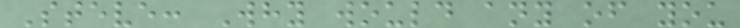Steve: Why would any of you
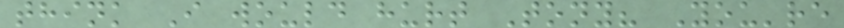think I would hurt Tony? You're
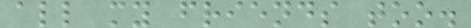all my friends too.
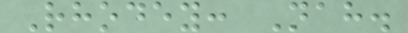Rhodey: Nah.
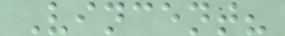Vincent?
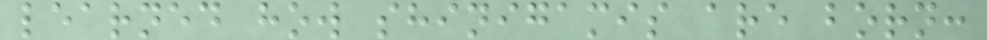learned how shinigamis are born:
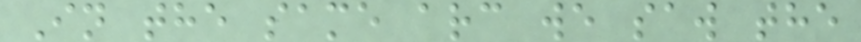In the same arc we saw the
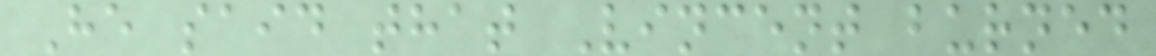He said that Vincent burned
